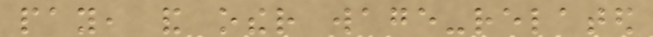pay, and other wage-related
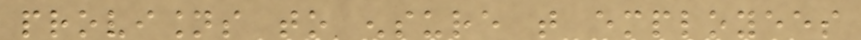provisions to ensure that employees
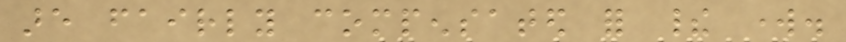are fairly compensated for their work.
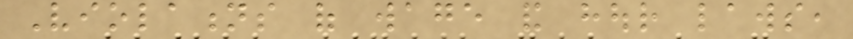Violations of wage and hour laws,
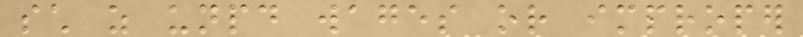such as unpaid wages or improper
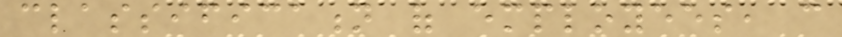classification of employees, can
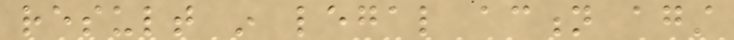result in legal action against
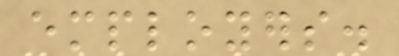employers.
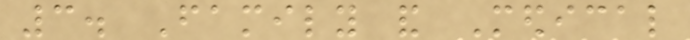3. Family and Medical
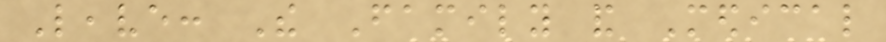Leave: The Family and Medical
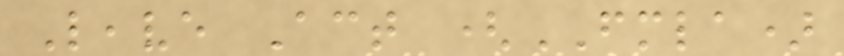Leave Act (FMLA)
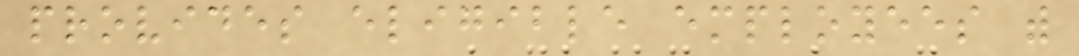provides eligible employees with
